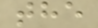the
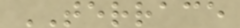TERRACE
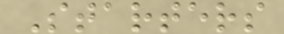Starters
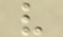v
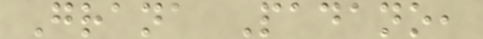Grana Padano,
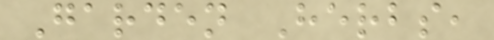Garden Herbs,
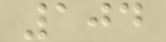104
